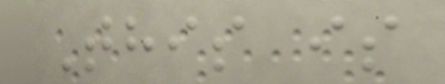This is
